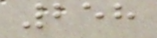258
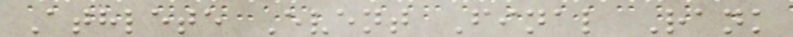Athlete Event Final Rank
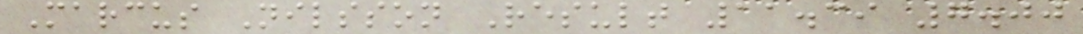Marcus Nilsson Result 11.39 7.00
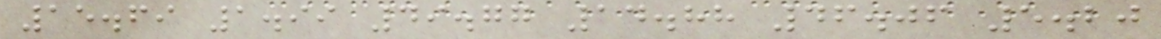15.69 1.99 49.77 14.88 46.06 5.20
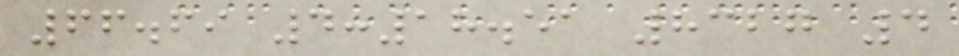66.69 4:18.51 8327 4
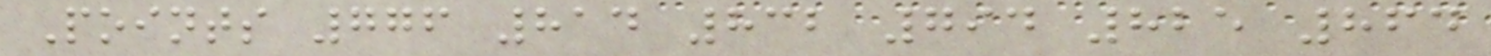Points 776 814 832 794 825 864
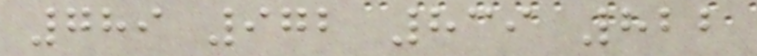789 972 839 822
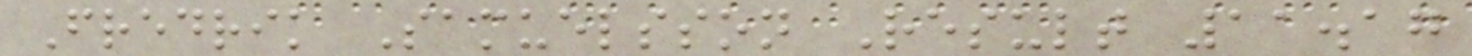Fredrik Samuelsson Result 11.17
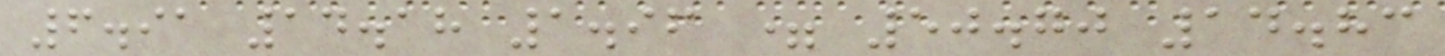6.91 14.18 1.96 = 50.70 14.83
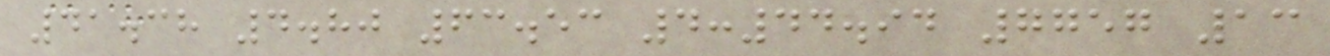41.38 4.80 63.53 4:44.94 7757 13
